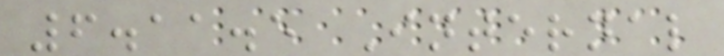6.11.5 Internal
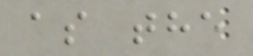as the
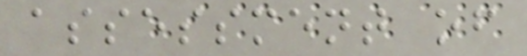assessment of
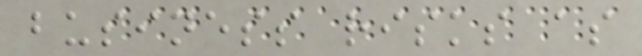business risks as
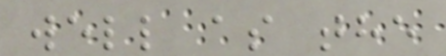well as the
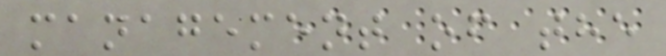management of the
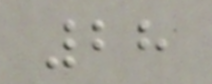28
